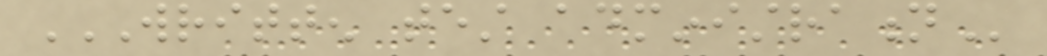WRITTEN TEST ADMINISTRATION
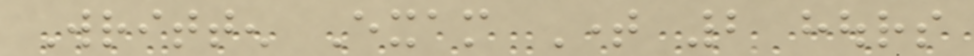Written Exam Time 2 hours
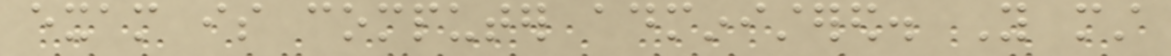exam is computer administered. You must
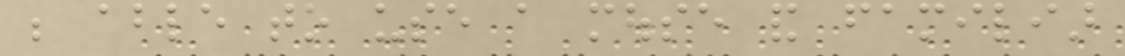be able to use a mouse and familiar
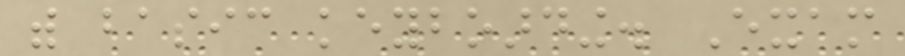with basic keyboarding. Exam
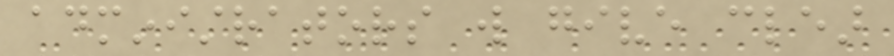administrators will give clear
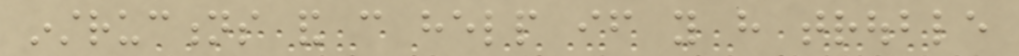instructions and can help if you have trouble
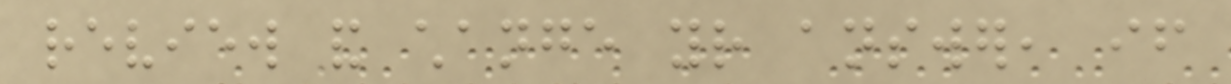review and change your answer, if
